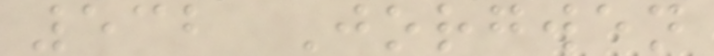532 Jorgwen
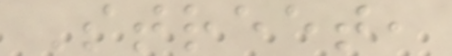Street,
